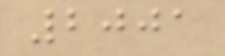2001
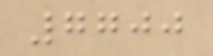7700
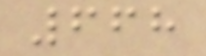668
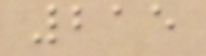215
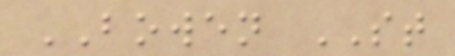BOWEN ST
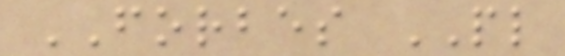FORBES PL
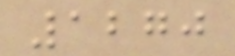1270
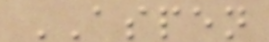ASPEN
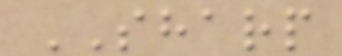SHARP
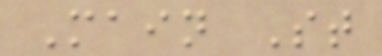Main St
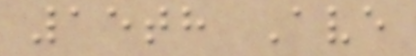15th Ave
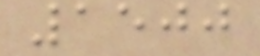1500
